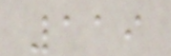119
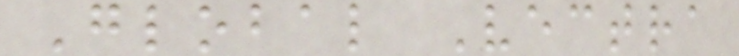Global Vectra
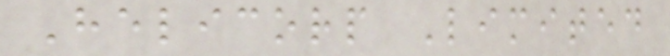Helicorp Limited
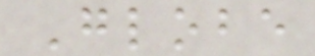Globe
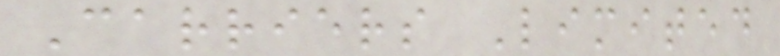Carriers Limited
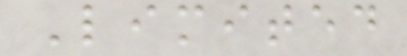Limited
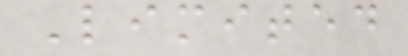Limited
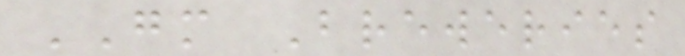GM Breweries
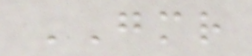GMR
